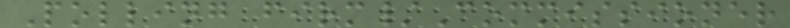Polling firm/Commissioner
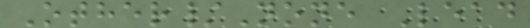Other/None Lead
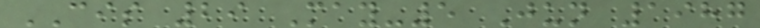CIS 29 May-5 Jun 1987
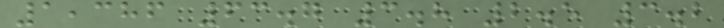1,386 63.7 3.8 2.5 3.2
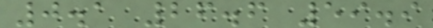0.1 26.6 59.9
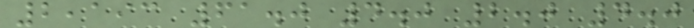2,193 61.0 4.0 2.0 4.0
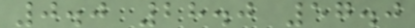0.0 28.0 57.0
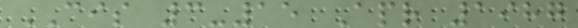CIS 3-15 Apr 1987
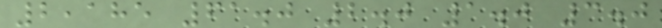2,185 61.0 2.0 1.0 3.0
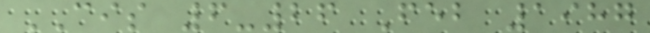CIS 6-26 Feb 1987
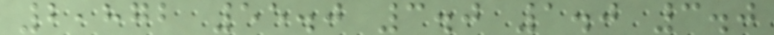2,872 55.0 3.0 1.0 3.0
